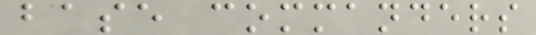base commanders
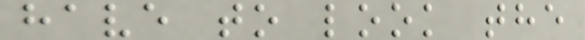have to look the
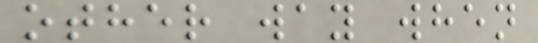other way when
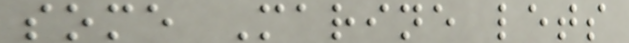some Marine lets
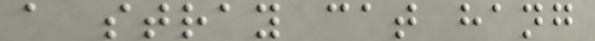a stray cat hang
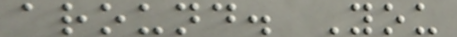around. You
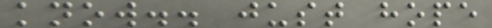know.. just hope
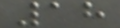18
